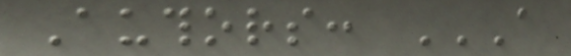Authors: A
